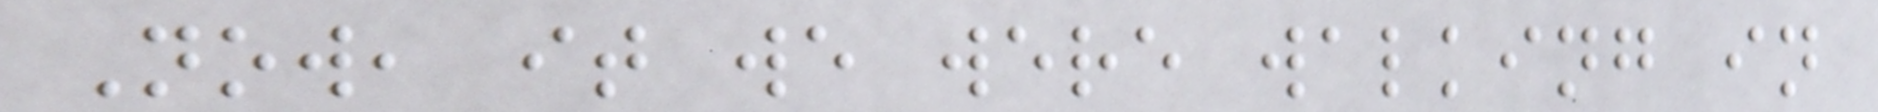Now, it we were walking in
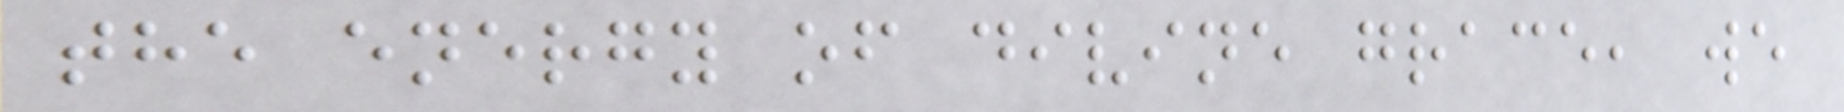the energy of divine grace, we
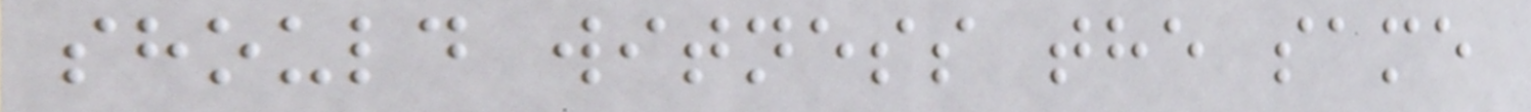should witness the same
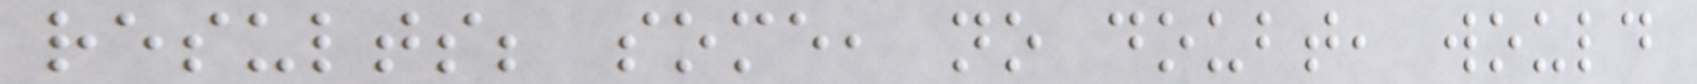results; some, no doubt, would
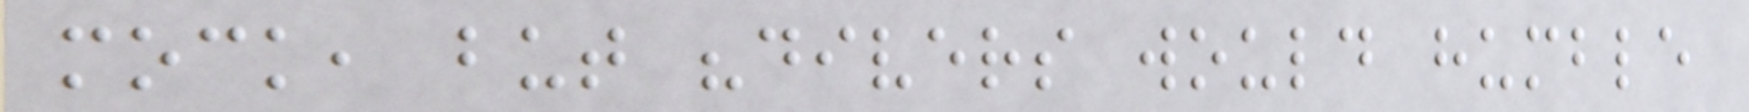mock, but "divers would humble
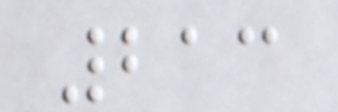213
